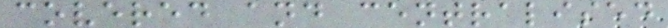covered and centralised
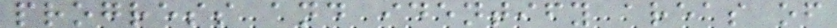progress and identify areas of
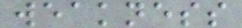weakness
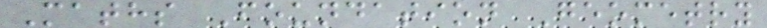Maths Foundation Geometry
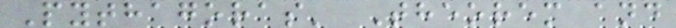Pythagoras' Theorem and
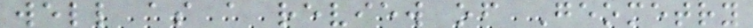well as a review of Geometry
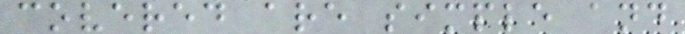covered are simple and
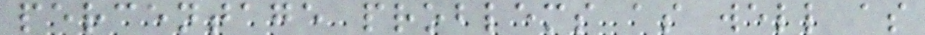percentage problems as well as
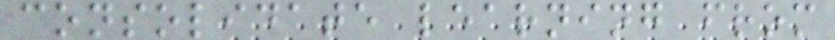consolidate learning from
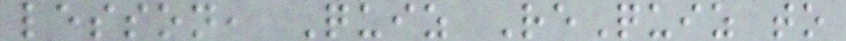lesson, Quiz ReQuiz to
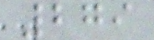279
